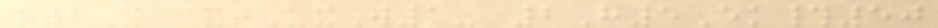o2Y &tUxW1- 2H5Ek#50
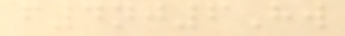f4nj6Hw
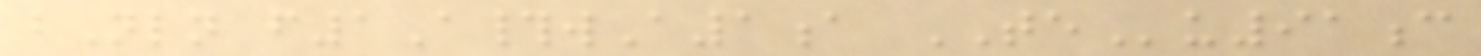bNln f1A#wA1a TEu91c
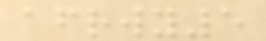afrwy5
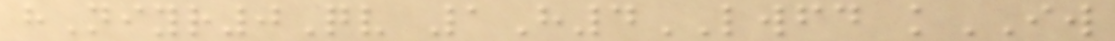hNiyr0Qv 1H4LWFD kIW
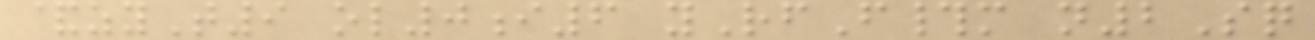&zyT9 ol0i6 yRfF#m n2Sq
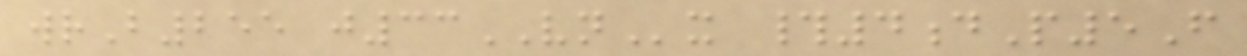wrB255 j33VNx #4dP5F
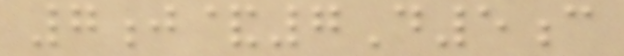7j&7D5c
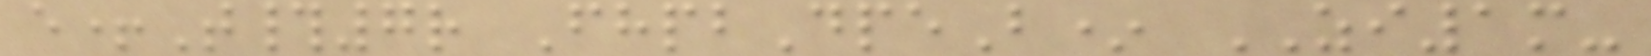e+T#7r FhpbDpeB* ZI1m-
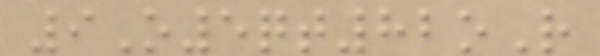9O5qt82oR
